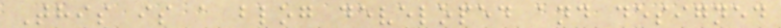This is a blog developed and designed
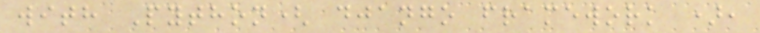with Python( django framework ),
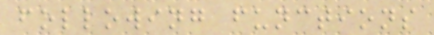following functions
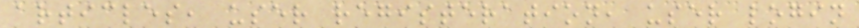articles, user registeration, user login
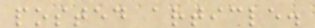posted article.
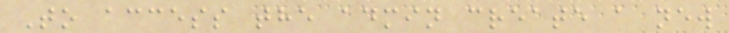To access the admin create a new
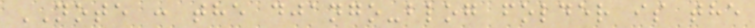NOTE : the django-blog folder is the
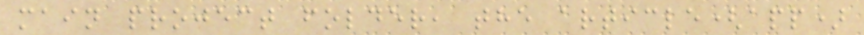main project folder, the article(app)
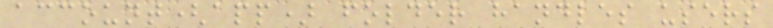account(app) folder handles users
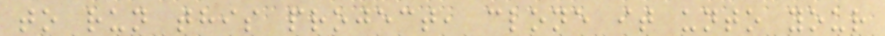to run this project, clone it unto your
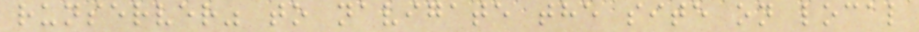runserver" to navigate the site on local
